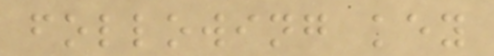following key
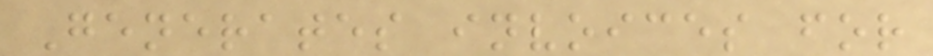Generates invoices for
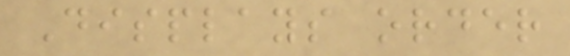Displays order
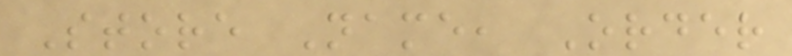Store Name, Order
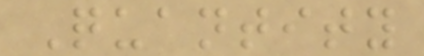Quantity
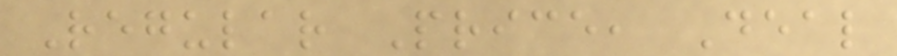Regular Price, Deal
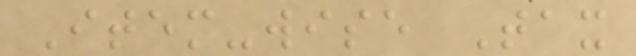Item-wise Tax
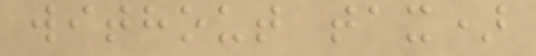without tax)
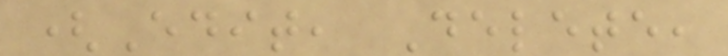(Edit, Delete,
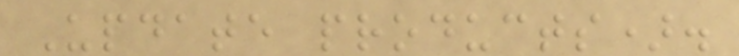Update products).
